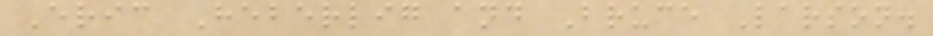Eric Heberlig and Bruce Larson.
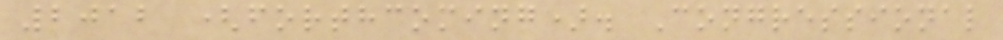2012 (forthcoming). Congressional
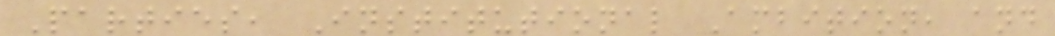Parties, Institutional Ambition, and
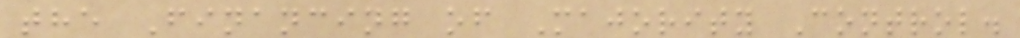the Financing of Majority Control.
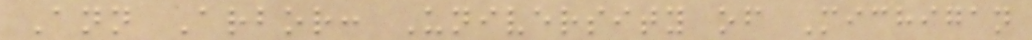Ann Arbor: University of Michigan
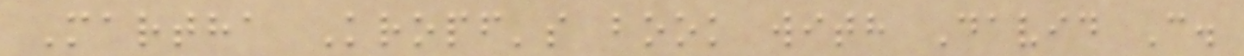Martha Kropf's book with David C.
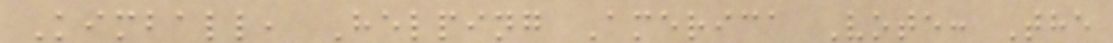Kimball, Helping America Vote: The
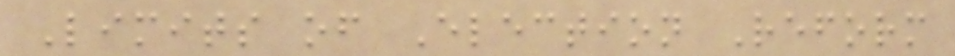Limits of Election Reform
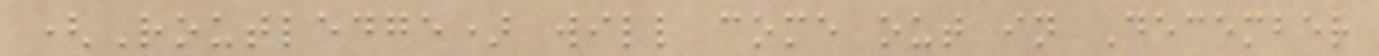(Routledge) will come out in December
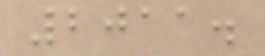2011.
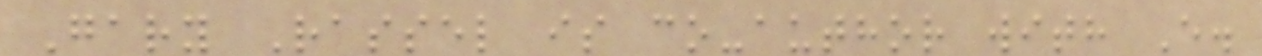Gary Rassel is co-author with E.
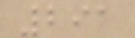291
